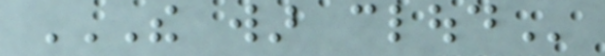THE WAR CLOUD
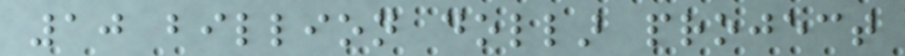10 billion dollar project
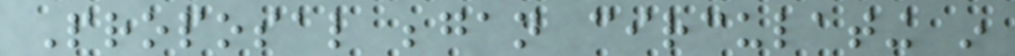Proposal began circulating in
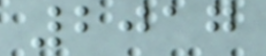2017
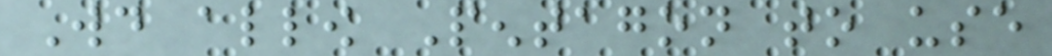Would allow Pentagon to use
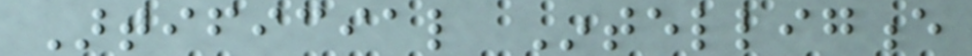Artificial Intelligence
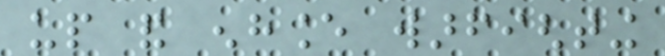up and enhance warfighting
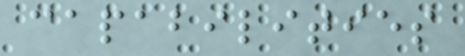capabilities
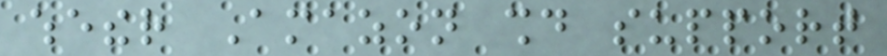whether Amazon should support
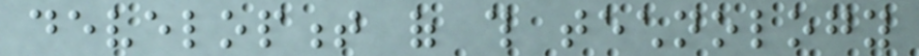development of this technology
